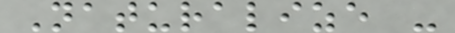Naturalize -
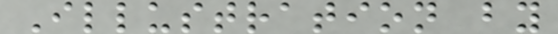Illustration by
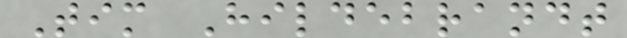Tim Hildebrandt
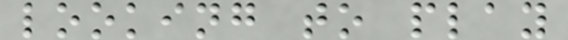looking to play
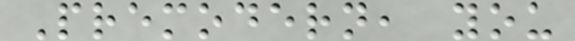Premodern, you
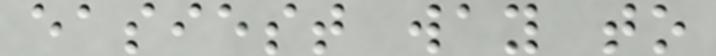easiest way to
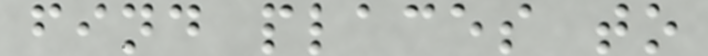find places to
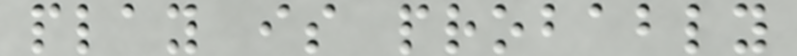play is probably
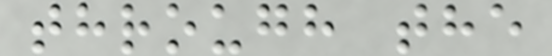through the
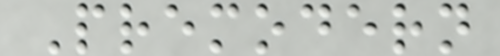Premodern
